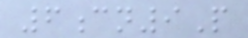6cn9P
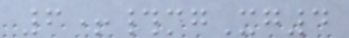6+#mgXg4
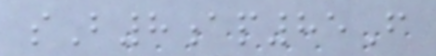sB8ap85F
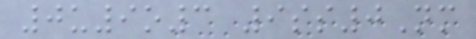0u9o3 9ss0Nm
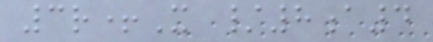3r+X /8a4
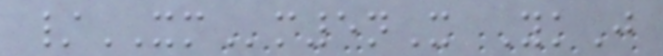/XMm5nX YkJ
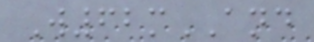W62mAND
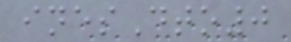inesDto0
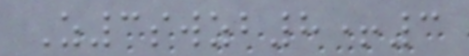Z3swzb8+3
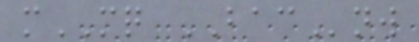mMQ BACnw
